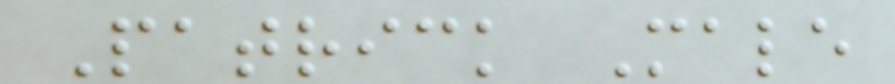Patrick Male
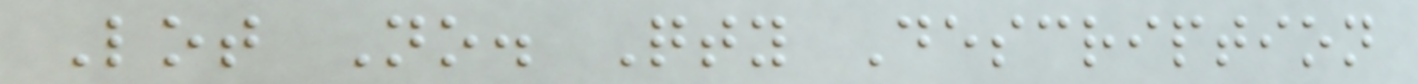Lot No. Qty Description
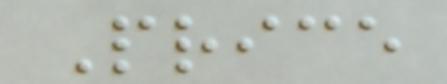Price
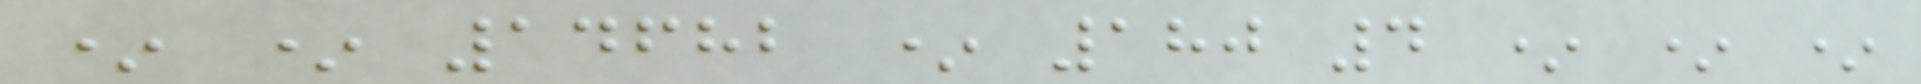* * 14682 * 180 4 * * *
